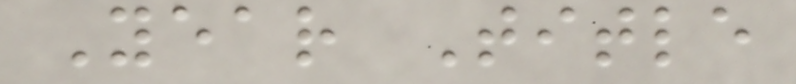Year Title
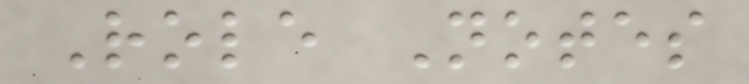Role Notes
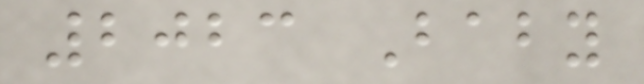2023 Baby
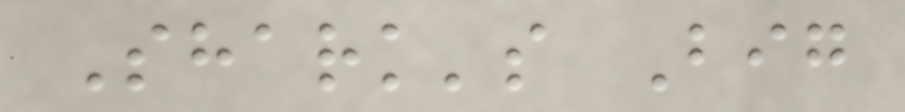Shark's Big
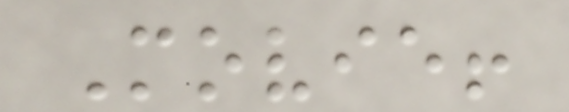Movie!
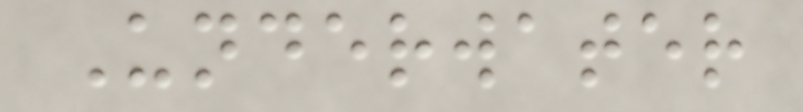Underwater
